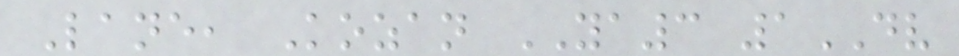Lane, Kozan YA3 1DV
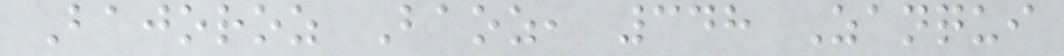Bajoroz Baoz, 348 Zanqui
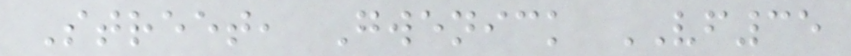Street, Gwenick VF35
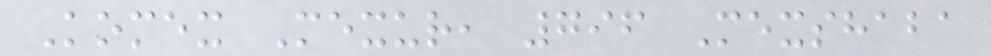Komex Mexur, 796 Mexshaba
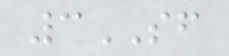3SF
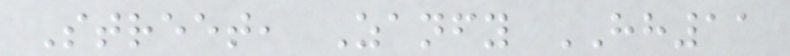Street, Zanfy HH11
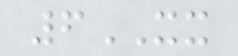6XX
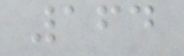164
